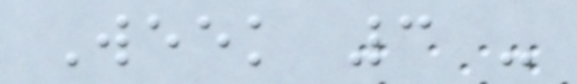Week 3 -
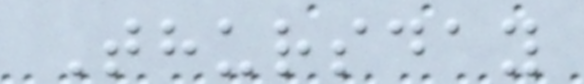Thursday
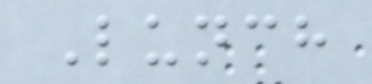Lunch
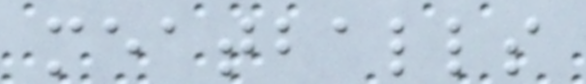meatballs
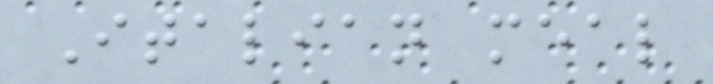Italian meal
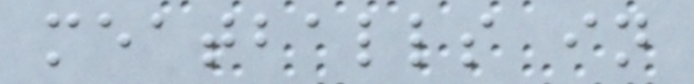meatballs in
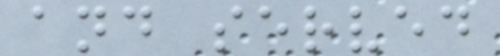and served
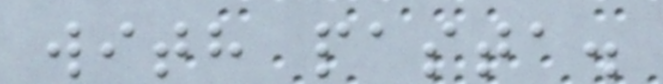with pasta.
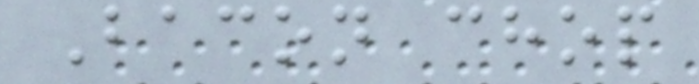Bacon chop
